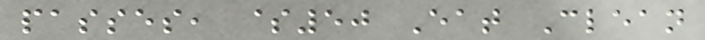passes, $50 Eat Clean
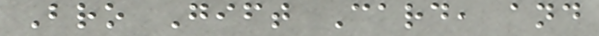Bro Gift Card, and
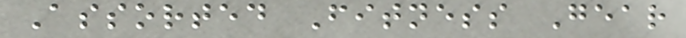Assorted Fitness Gear
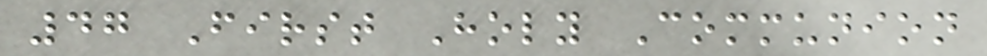47 First Holy Communion
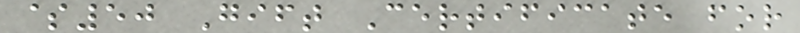$50 Gift Certificate for
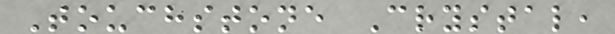Touchstone Crystal,
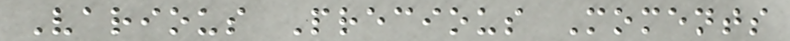Various Precious Moments
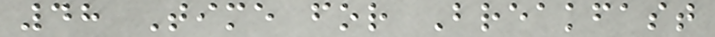48 Time for Breakfast
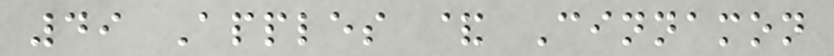49 Apples & Cinnamon
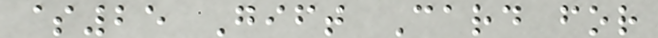$25 Gift Card for
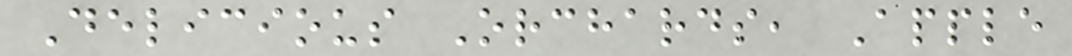Delicious Orchards, Apple
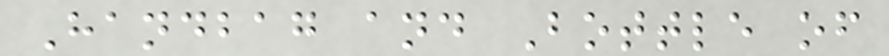Handbag and Bottle of
